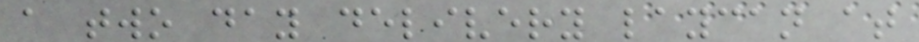a two day delivery laycan at
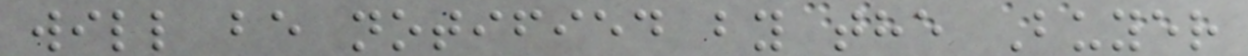will be notified by the Buyer
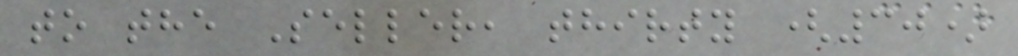to the Seller, thirty (30)
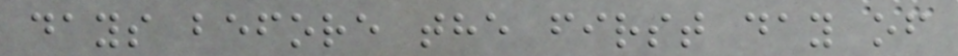days before the first day of
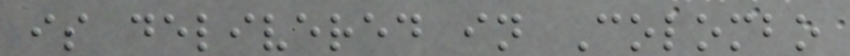is delivered in Colombo
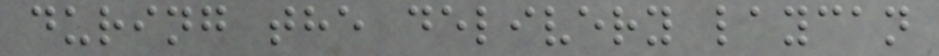during the delivery laycan
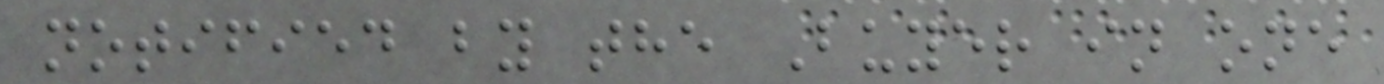notified by the Buyer in one
